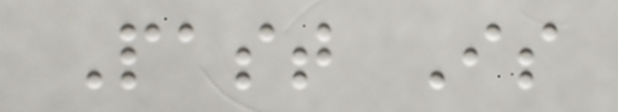Past Is
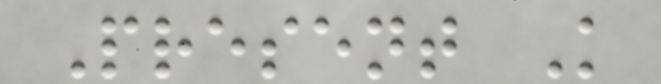Present K
